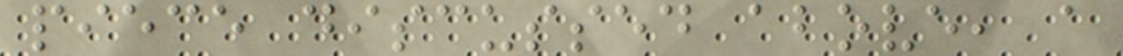piece discussed above, a
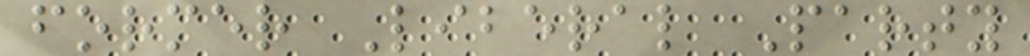former Liberal Party
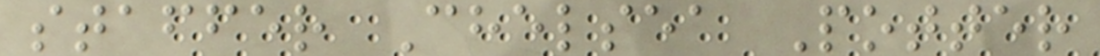staffer Chelsea Potter
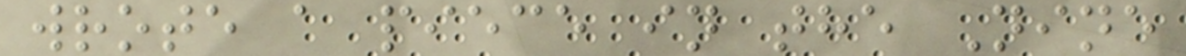wrote a piece in the Nine
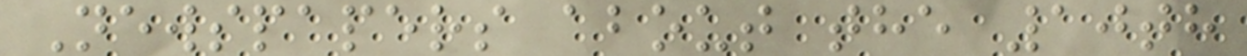Newspapers about the 10th
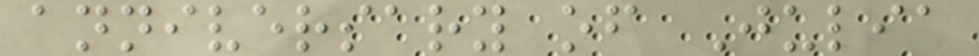anniversary of Julia
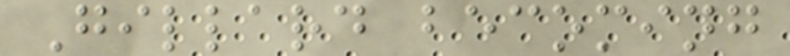Gillard becoming
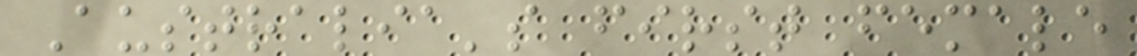Australia's first female
